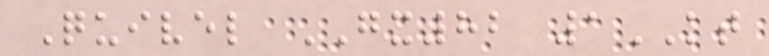Quivel GX82 1KT
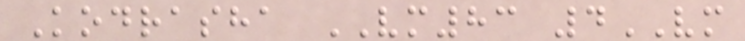Kodrasha VM83 4VM
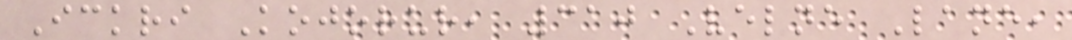Ickri Kojorur, 310 Velne Lane,
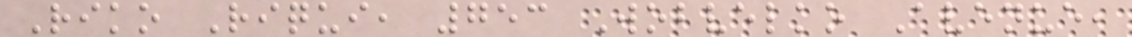Riko Riqui, 753 Wobvelko Avenue,
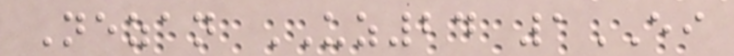Nezan UZ24 1EI
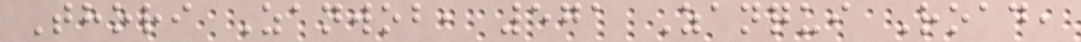Thori Zanwob, 571 Zanqui Road,
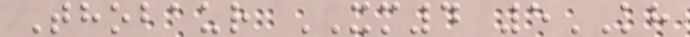Thobaur XM4 5KH
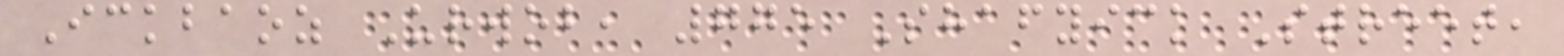Ickbaoz Urwob, 775 Shafyick Street,
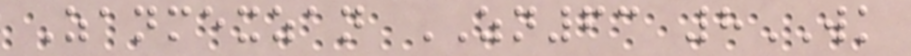Zanmexzan ZN63 8WK
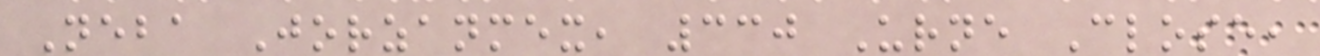Neba Jorzanmex, 330 Urne Close,
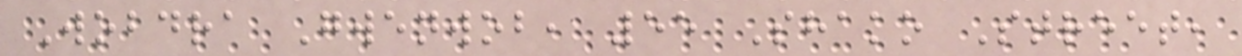Wobdra Gwenwob, 55 Shako Street,
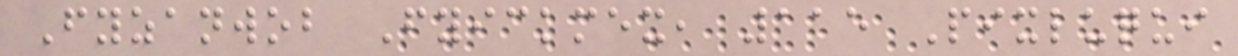Fyzanwob Fyickmex, 115 Pixluqui
